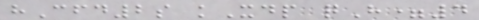hCfd2s kXdp qH=4
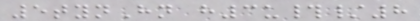5tynHn h3u#/8
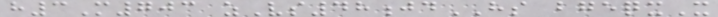h3M703 zVs48jdHS bgeqxX
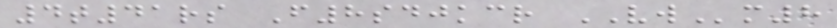4t41rs F8sdjkcr VWm8
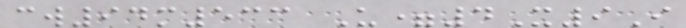cw94m533 U=4X9I
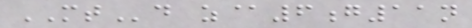MTd z@6g11n
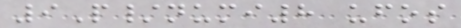9P/numi8 ufos
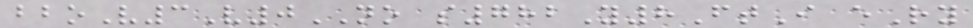bboV3V0NO s782Y8FtI eRy
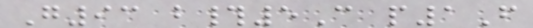G93 b#5C p1F
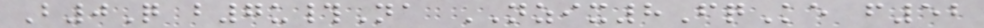B0Q b7u#Na NZIX8FqKe f52
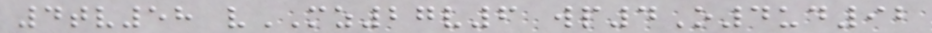4tv58 vMZ27v6 wp4O4ud92
